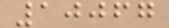10067
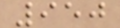950
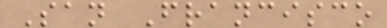San Francisco
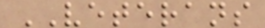VETERANS
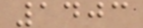1403
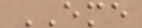EME
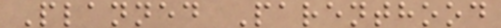Planned Parenthood
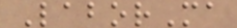LaborMa
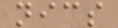nics
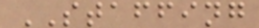STAFFING
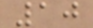10
